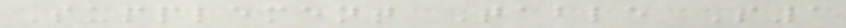Supplement Table S1
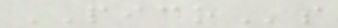PICOs
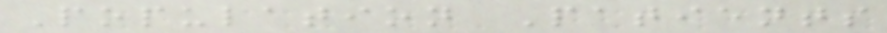Population Patients
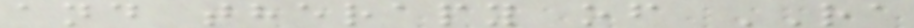and therapy of RA
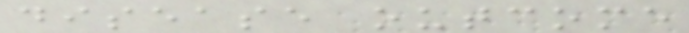disease outcome
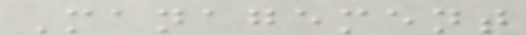Management
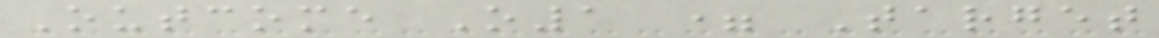Outcome O1 = Target
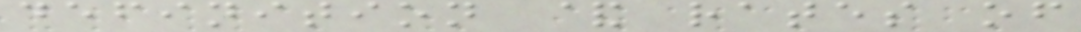definition & rates of
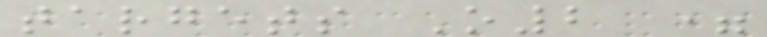targets O2 =
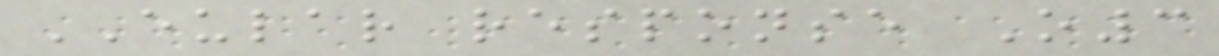EULAR response O3
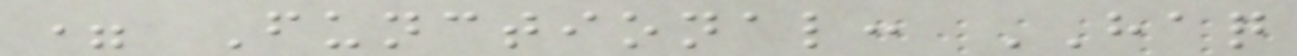= Functional: HAQ
